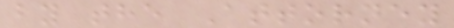by the Attorney
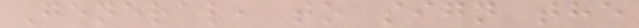General, to sign the
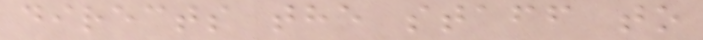directs the staff to
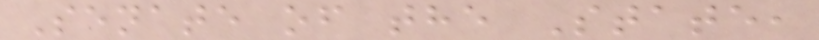Senate of the State,
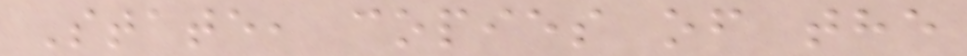State, copies of the
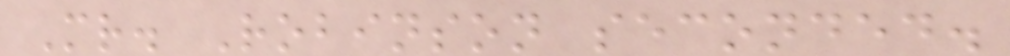Mr. Robinson seconded.
